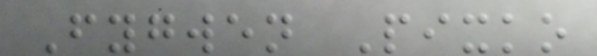Fygwen Pixko
